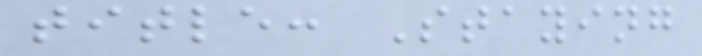title: Staying
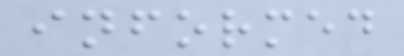informed
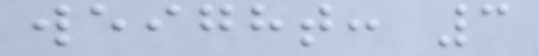weight: 3
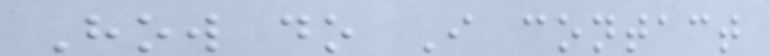How do I contact
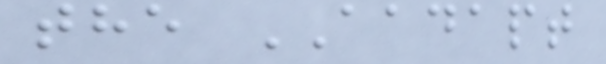the AADAPT
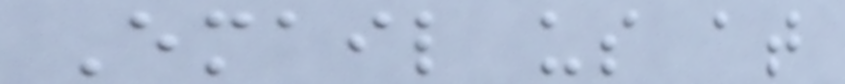Email us at
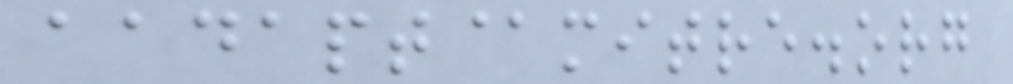aadapt@mitre.org
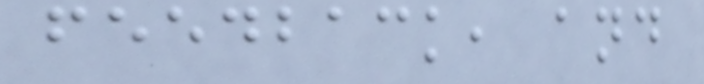feedback, and
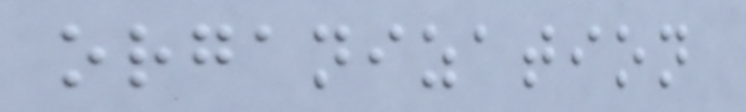organization
